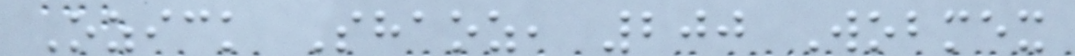Ozick Shaoz, 200 Wobmex
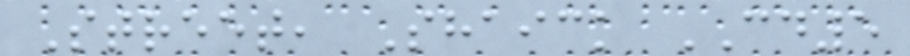Street, Shaick CD5
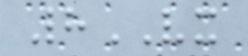8VX
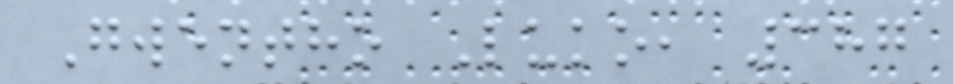Gwentho Luko, 387
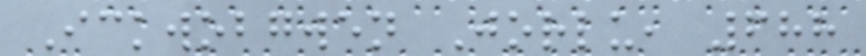Ickwobgwen Jorlu, 688
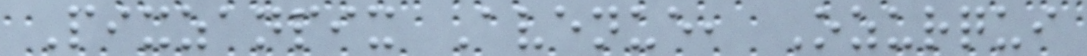Pixzanpix Avenue, Ozurqui
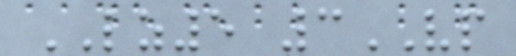LZ5 3VP
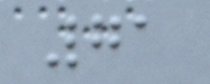71
